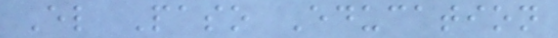El Paso Education
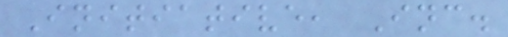Initiative, Inc.
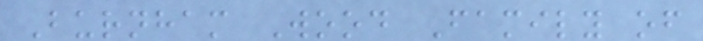Burnham Wood Family of
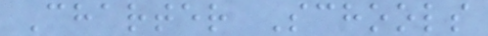Charter Schools
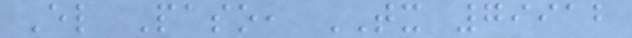El Paso, TX 79912
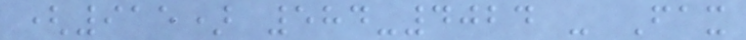(915) 584-4024 - Fax
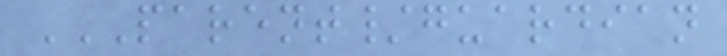PARENT/GUARDIAN
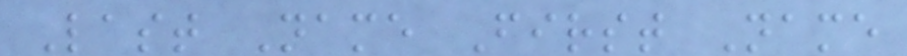Last Name First Name
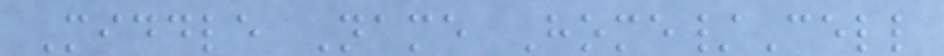Middle Name Home/Cell
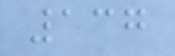137
